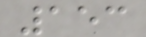153
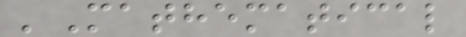'Mathematical
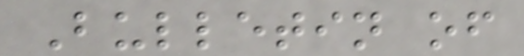Bulletin of
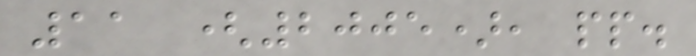11 (2005), pp.
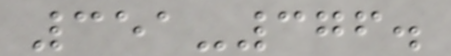351-376.
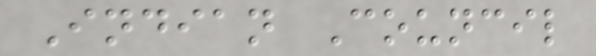Indian Council
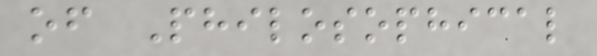of Philosophical
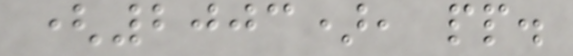(2003), pp.
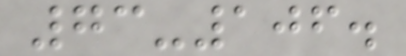73-106.
